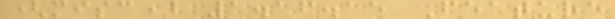(misc) 1.16.15 Feature
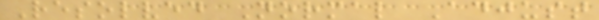Resolved Normal Adjust
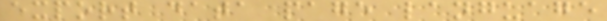export data page language
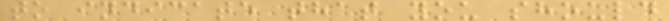to indicate that you should
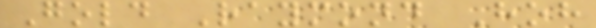Gold Raymond Hoh
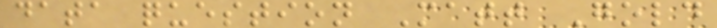data question Matt Gold
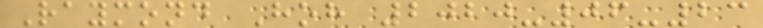Raymond Hoh 2020-06-23
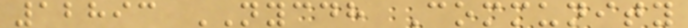12893 NYCDH Community
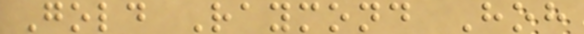Gold Raymond Hoh
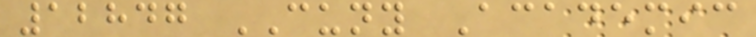12847 CUNY Academic
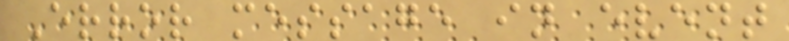Error message in event
